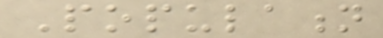Population
